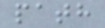path
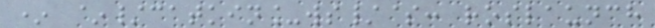* ~/catkin_ws/$: roslaunch
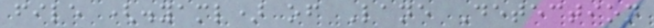file (.yaml) of Lane Detection
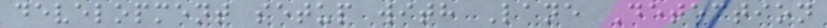development setup with Lane Detection
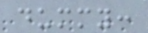dummy:
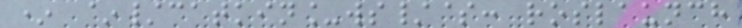* ~/catkin_ws/$: roslaunch
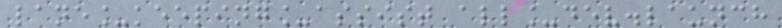lane_keeping_assist all_dev.launch
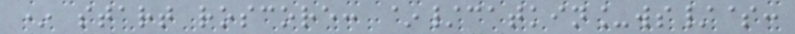* start roscore: ~/catkin_ws/$:
